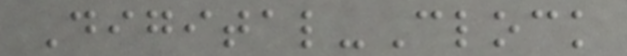Digital-Clock
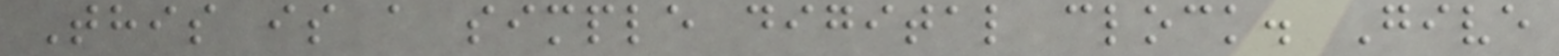This is a simple digital clock. Give
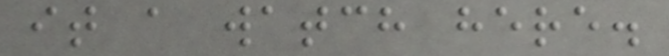it a watch here.
